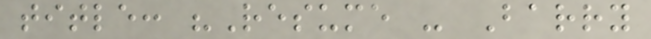title: "Resume - Barry
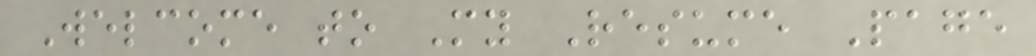Welcome to My Resume Page
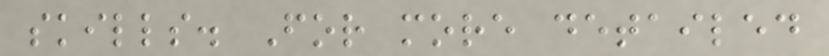skills. For more detailed
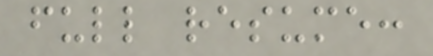full resume:
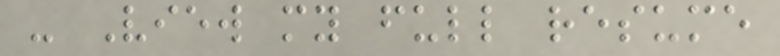- View my full resume
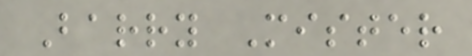Barry Mister
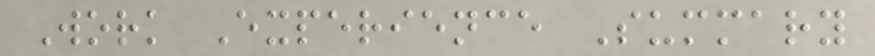Work Experience Summary
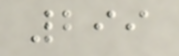299
